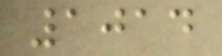1014
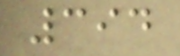394
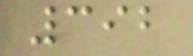392
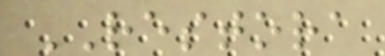RESTORA
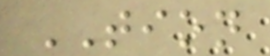TION
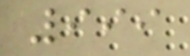999
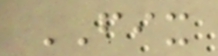FIX
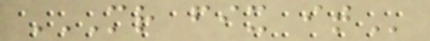MR FIX IT
